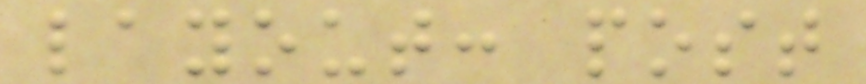layout: post
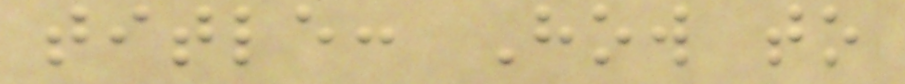title: How to
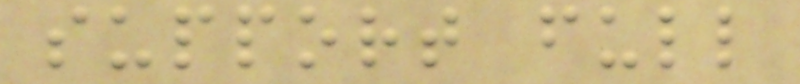support full
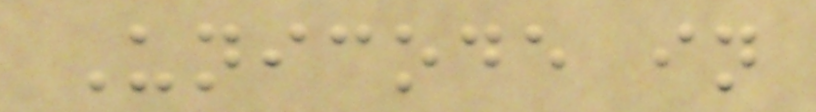Unicode in
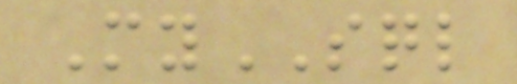MySQL
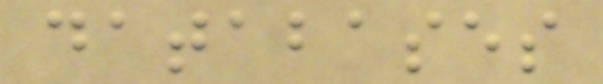databases
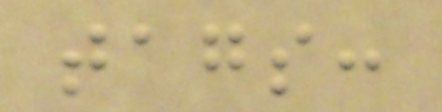tags:
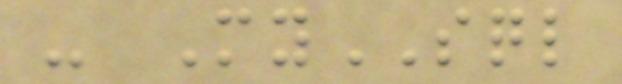- MySQL
